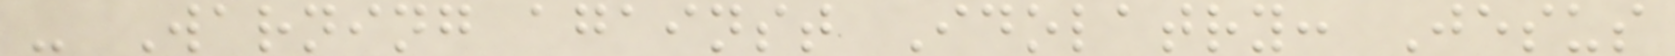- Warning against Idolatry: Jesus
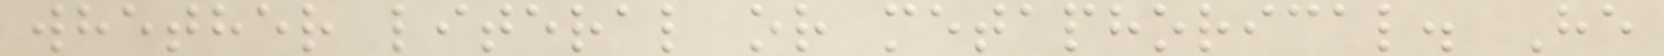whether literal or metaphorical. He
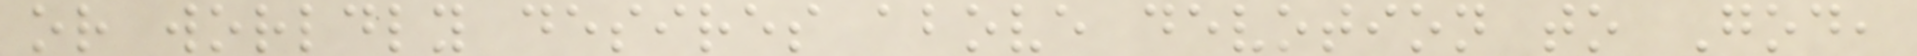or worldly desires above devotion to God,
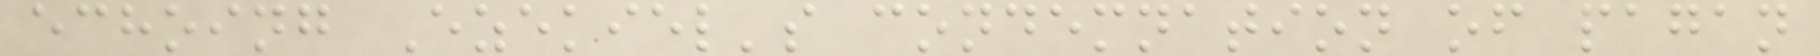echoing Ezekiel's condemnation of pagan
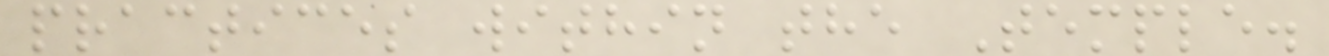practices within the Temple.
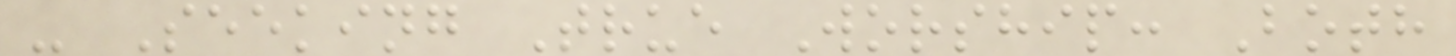- Seeking True Worship: Both
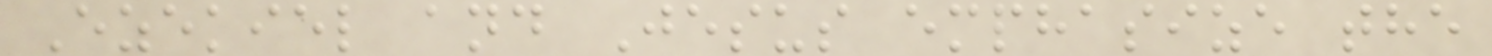Ezekiel and Jesus emphasize the
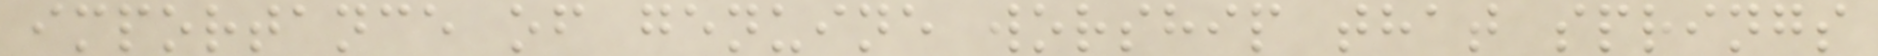importance of genuine worship that springs
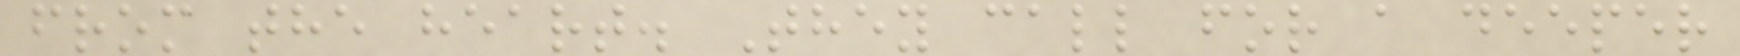from the heart. They call for a deeper
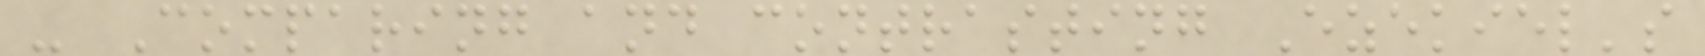- Comparing and contrasting Ezekiel's
